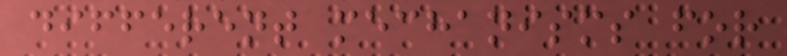different mechanisms for
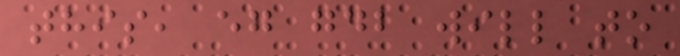this, eg gdb will to
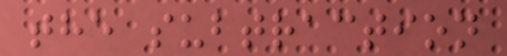the subtraction
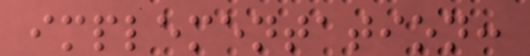implementation:
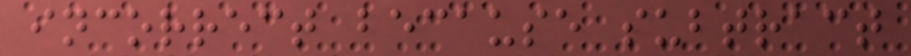incorrect because subtract
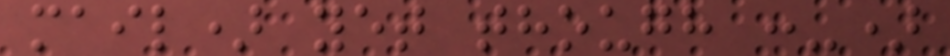mail) yet though :-)
